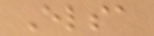Elsa
